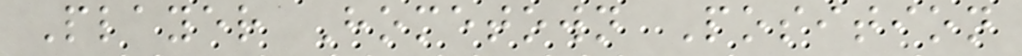Player Hometown Position
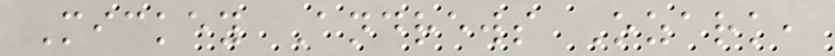Mickey Andrews Ozark,
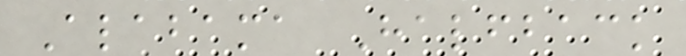Alabama Halfback
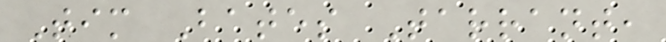Tim Bates Tarrant,
